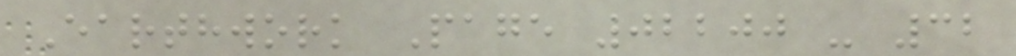Earthwork Page 02200 - 32
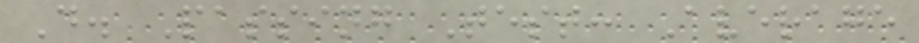D. Passing Test: Average
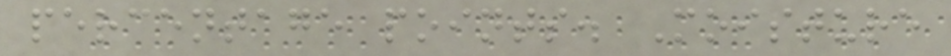percentage points. Moisture
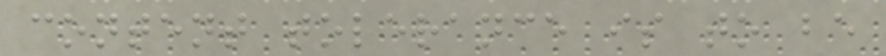content tolerance is to be
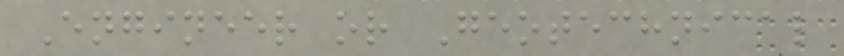Engineer or Geotechnical
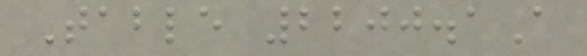Table 2200.1A
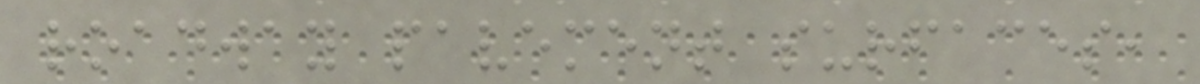roadway pavement surfaces,
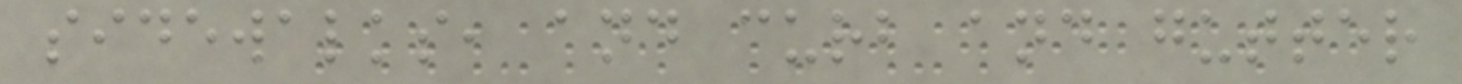sidewalks, and curb and gutter
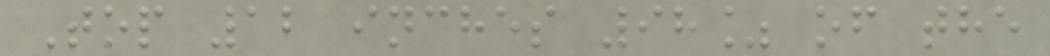Top 12 inches 98% of the
